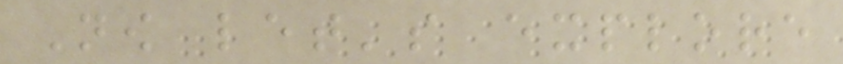Now let's explore
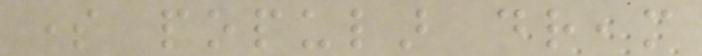some popular dream
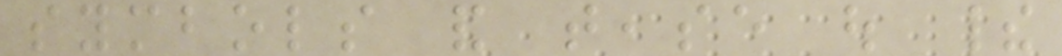symbols and tease out their
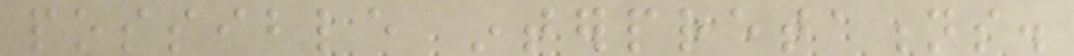possible interpretations.
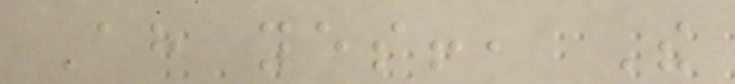Ah yes!, The
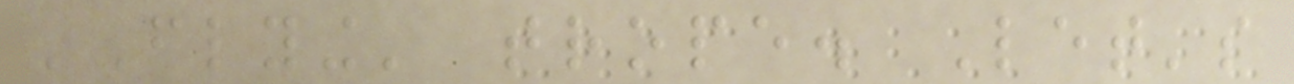'Flying' trope. Let's
